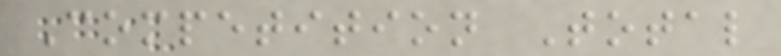Competition Total
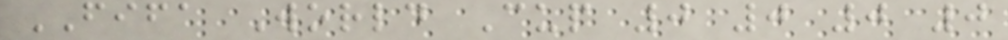FIFA World Cup 0 0 0 0
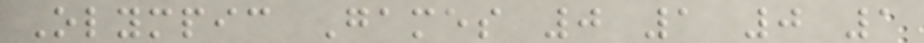Olympic Games 0 1 0 1
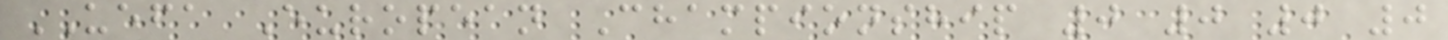UEFA European Championship 0 0 0 0
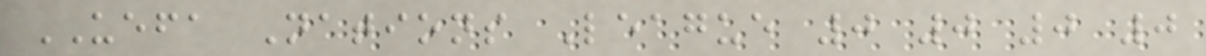UEFA Nations League 0 0 0 0
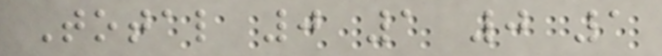Total 0 1 0 1
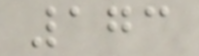173
